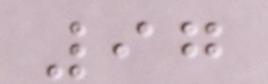97
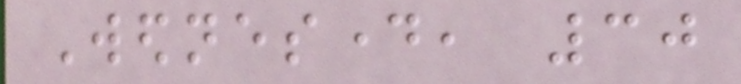Wednesday, 30
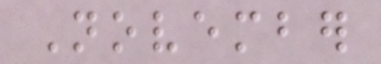November
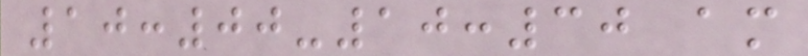10:00-10:30 am
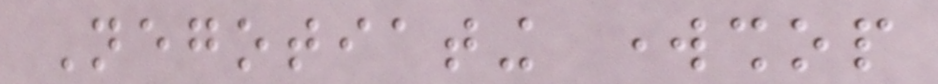Negotiating workshop
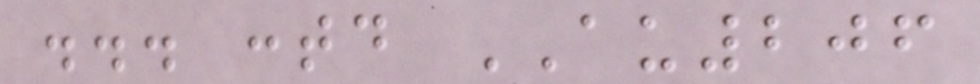... contd AU206
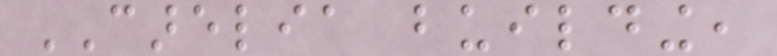CARELIA building,
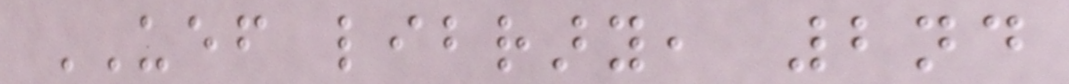UEF library, 2nd
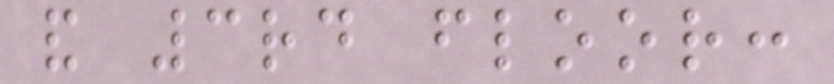and 3rd floor:
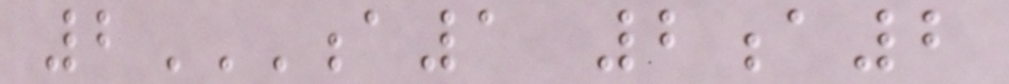2A1 2A2
